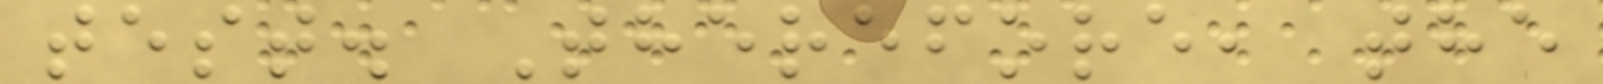test. Therefore, the
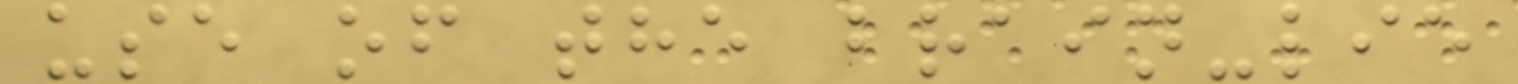use of the brain-lie
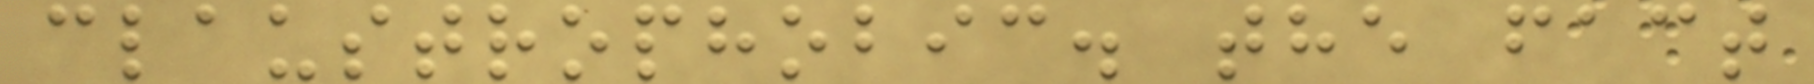claustrophobic. the fact
